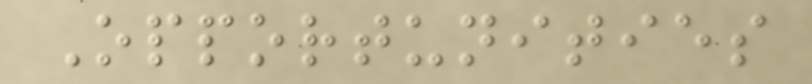Opportunities
